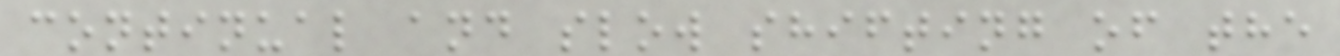continual and slow shifting of the
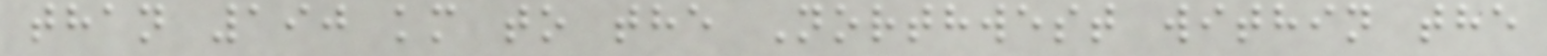than 190 km to the Northwest within the
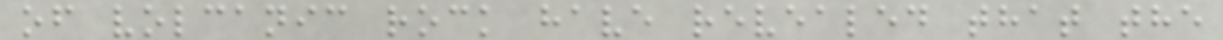of volcanic rock have revealed that the
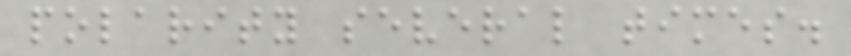polarity several times.
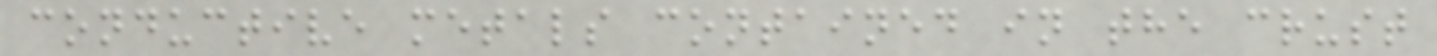conductive metals contained in the crust
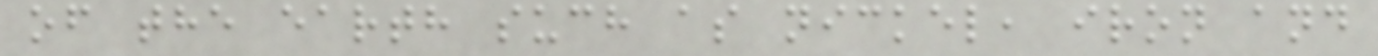of the earth such as nickel, iron and
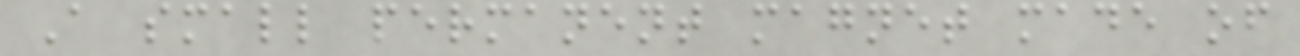A small permanent magnet made of
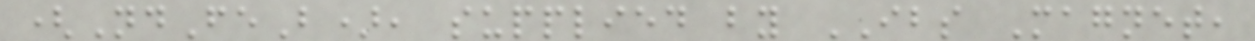(NdFeB), supplied by IBS Magnet,
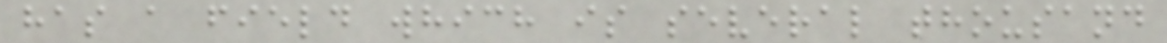has a field which is several thousand
